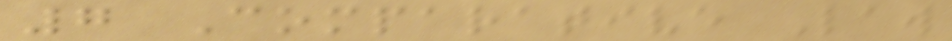7 Comparative Law
